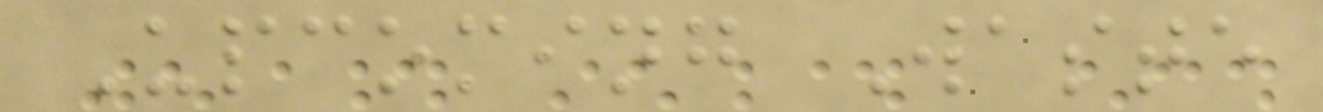Upcoming Waste
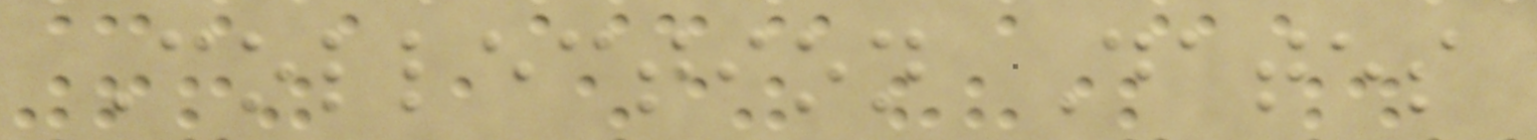Collection Dates
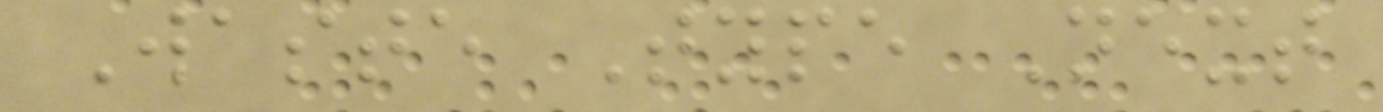Waste Type Next
